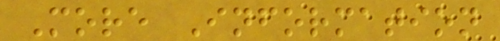More Information
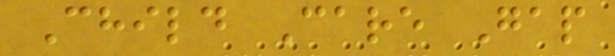Child Care Gap
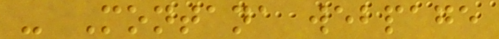- Montana webpage
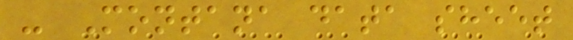- Montana data sheet
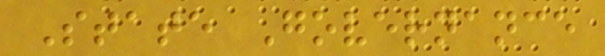State Governance
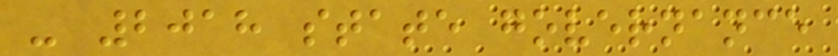- 2018 state governance
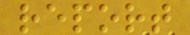report
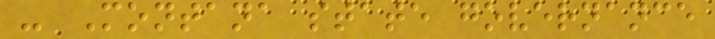- Montana state governance
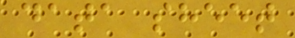data sheet
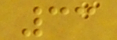33
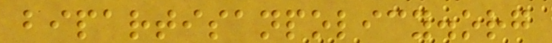bipartisanpolicy.org
